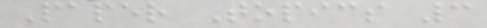Paper Topics 3
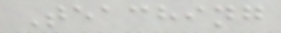Teaching
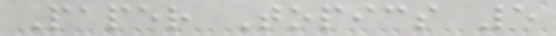Paper Topics 5
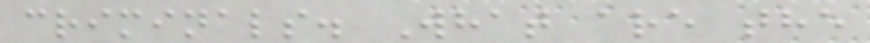criminals. What are the
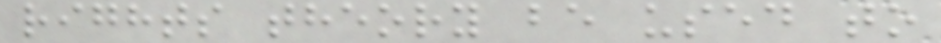rights theory be used to
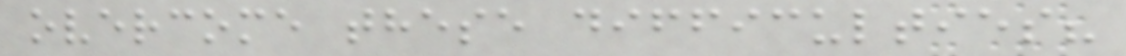overcome these difficulties?
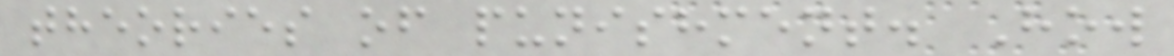theories of punishment. How
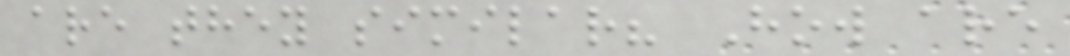are they similar? How are
